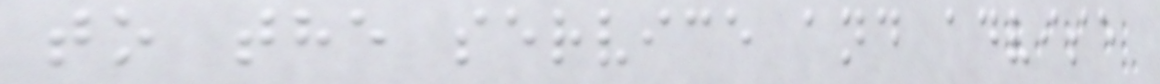to the service and advise
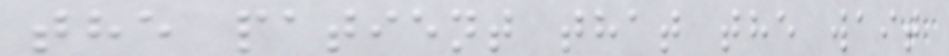the patient that the wait
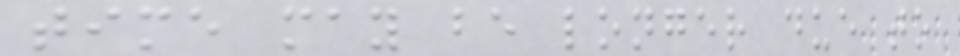time may be longer due to
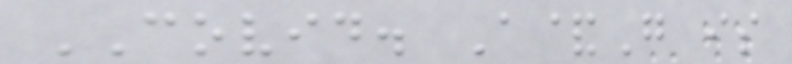COVID. A&G is
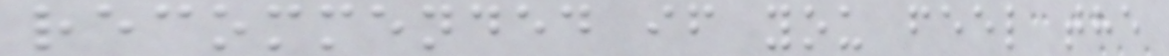recommended if you feel the
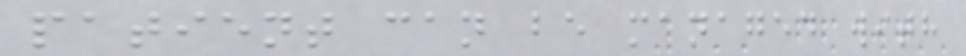patient can be managed with
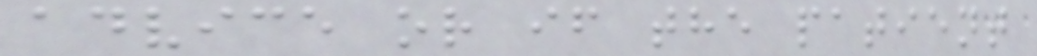advice or if the patient
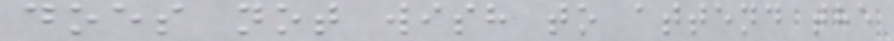does not wish to attend the
